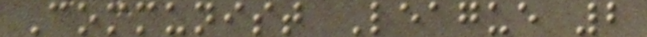Communist League 2
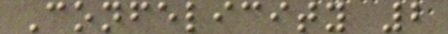Confelicity 2
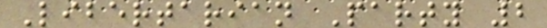Libertarian Party 2
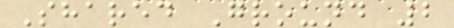Shared Ground 2
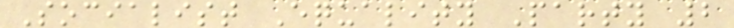Socialist Equality Party 2
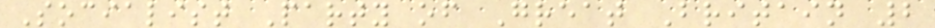Socialist Party of Great Britain 2
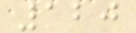120
